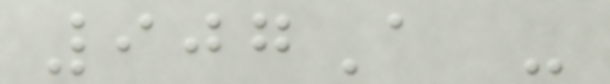907A -
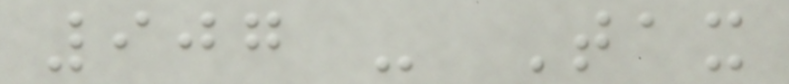907 - Tax
